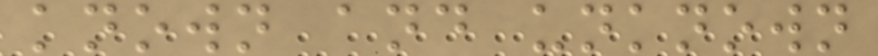known and unknown
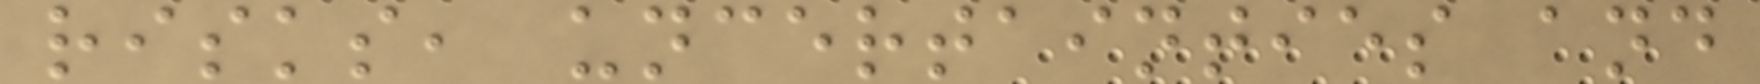risks, uncertainties and
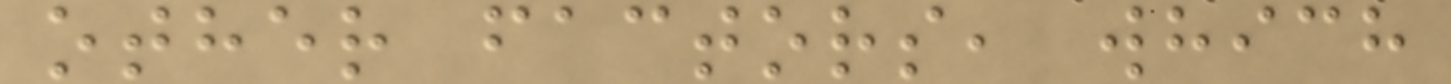other factors, which
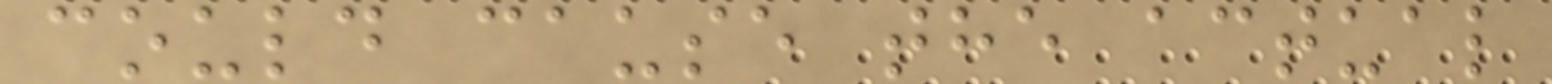could cause the actual
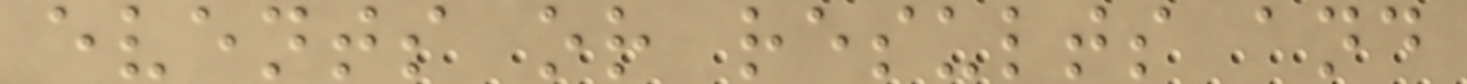events or results and
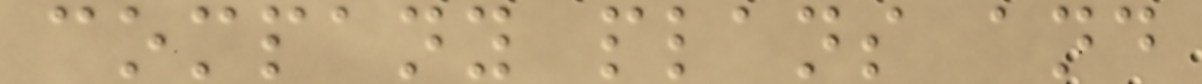company plans and
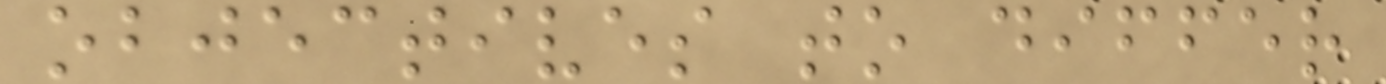objectives to differ
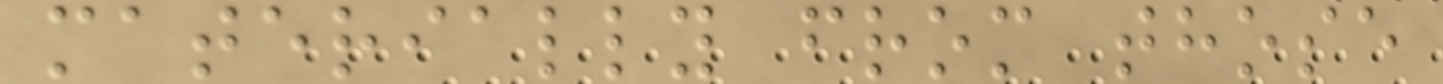materially from those
